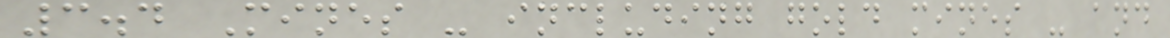3.4 Mines - including gold mines - and
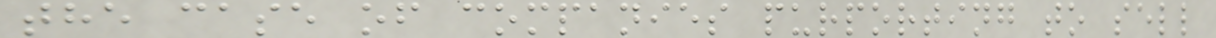the case of companies purporting to sell
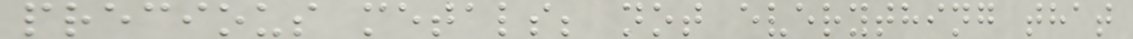precious metals; not everything that
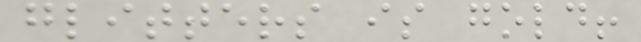glitters is gold!
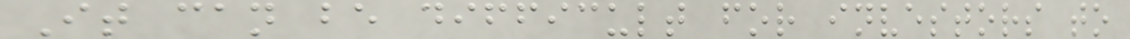It can be difficult for investors to
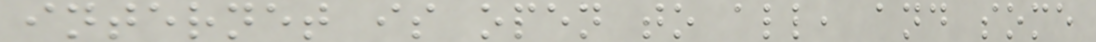internet is open to all, and some
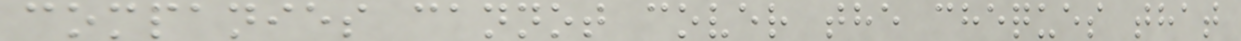companies cannot cover the cheques that
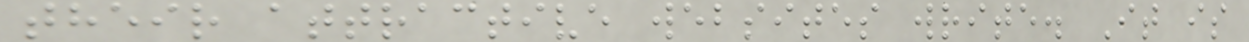their attractive websites write. It is
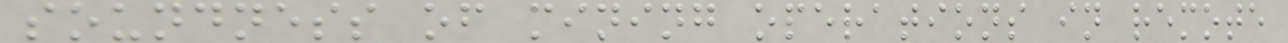soundness of mining operations in remote
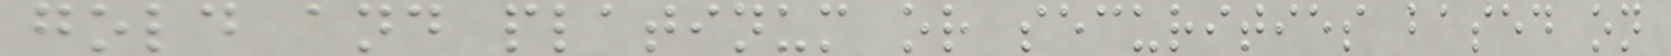gold and platinum or securities based on
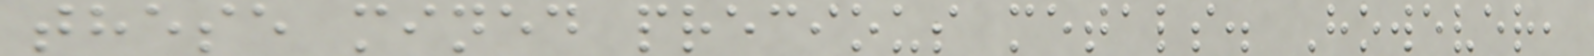these mined precious metals. However,
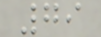79
